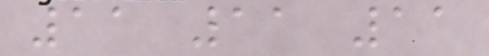11 11 11
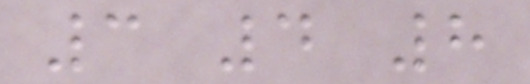3 4 8
